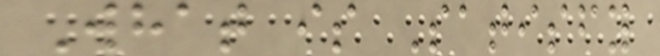What is Satisfy
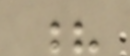?
